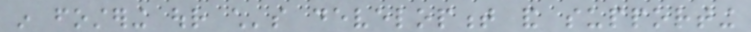in fostering our child's development and supporting
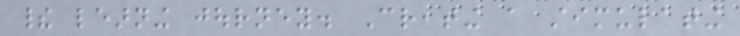their learning journey. Creating a stimulating
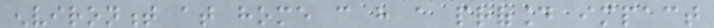environment at home can have a profound impact
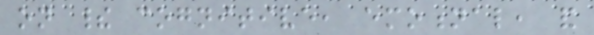on their cognitive, emotional, and
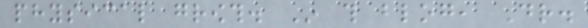physical growth. In this blog, Dr.
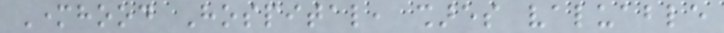Motherhood Hospital, shares valuable
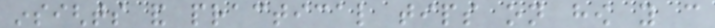insights and practical tips on how you can
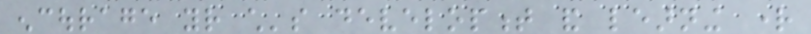encourage your child's development and learning right
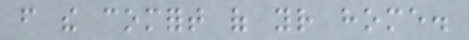from the comfort of your home.
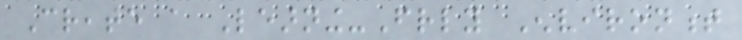Create a Learning-Friendly Environment
